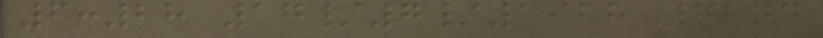6:28 17/7/1928 72nd
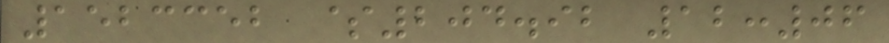1523352 $204.92 12:06
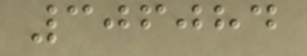306084
